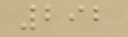292
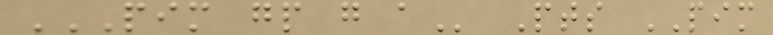PIM GP G A Pts PIM
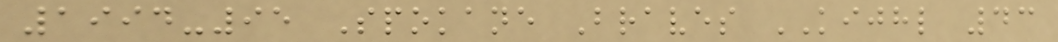1994-95 Spokane Braves KIJHL 43
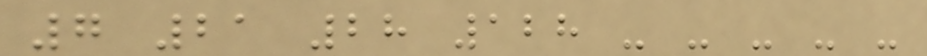7 21 28 128 - - - - -
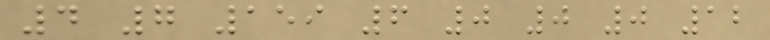4 7 159 6 0 0 0 12
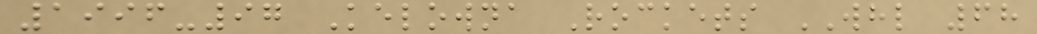1996-97 Kelowna Rockets WHL 68
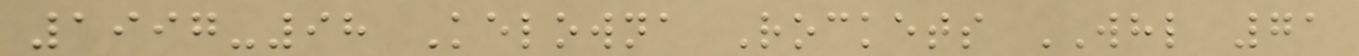1997-98 Kelowna Rockets WHL 71
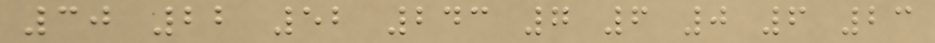30 22 52 243 7 6 0 6 23
